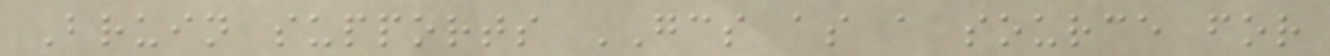Bruin supports GCS as a source for
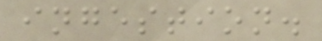ingestion.
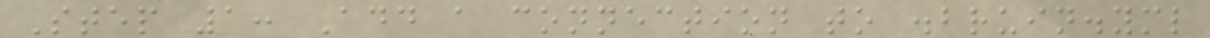Step 1: Add a connection to .bruin.yml
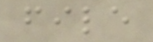file
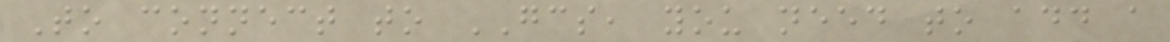To connect to GCS, you need to add a
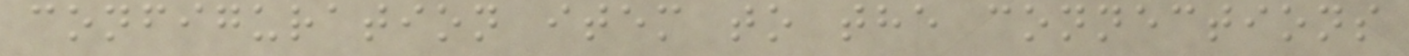configuration item to the connections
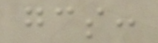gcs:
